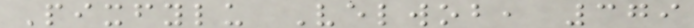Pixfylu Velwob, 379
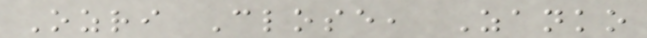Ozri Close, Zanko
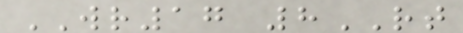WR17 8RT
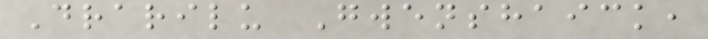Drarilu Gwenshaick,
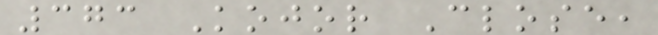373 Kojor Close,
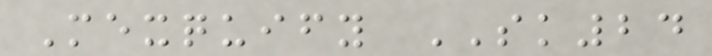Mexquify SK24
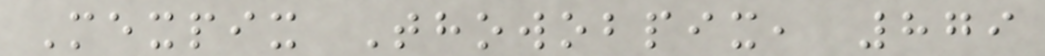Mexpix Thowobpix, 879
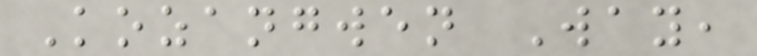Kozangwen Way,
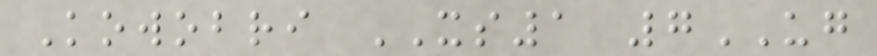Kowobri XS1 7UG
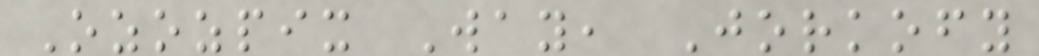Ozozpix Way, Jorkofy
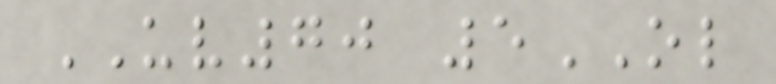UV70 5OL
